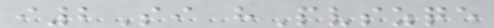i2Si hPvszqe
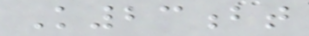K23bt
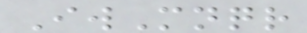IwMnqr
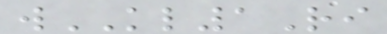wKL1Ri
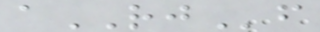aRJf
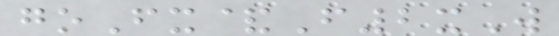goFx&F2xW
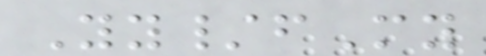Yy/fMy
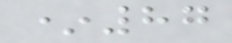*87
